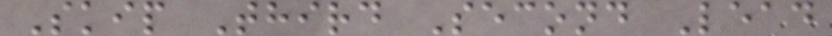Skip Third Second Lead
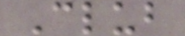Club
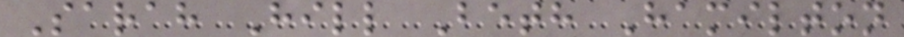Sarah Hill Beth Hamilton
